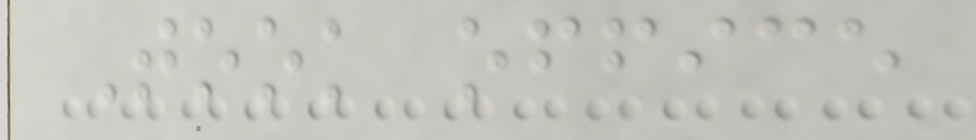Took office
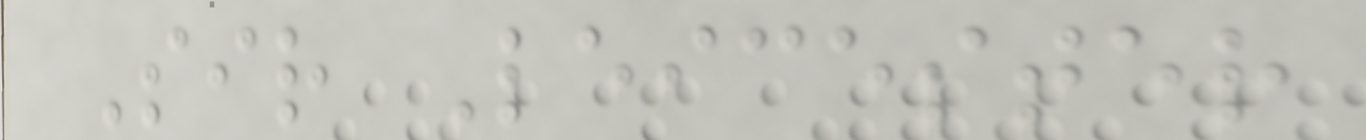Sir Leicester
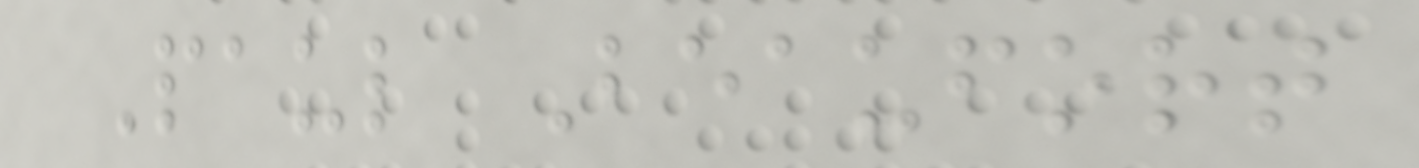Paul Beaufort
